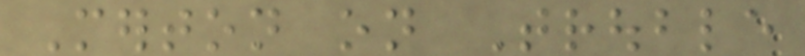Merton on Trouble
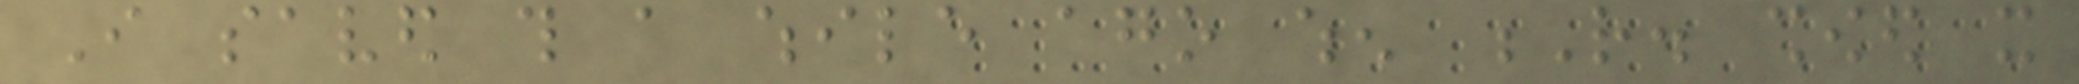I saved this a while ago when R. showed it
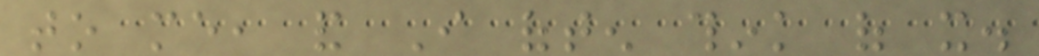to me, and I often think of it.
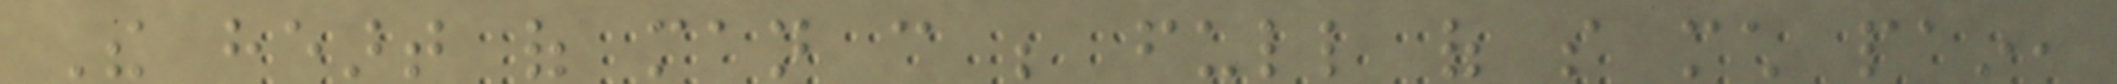The heart of man can be full of so much pain,
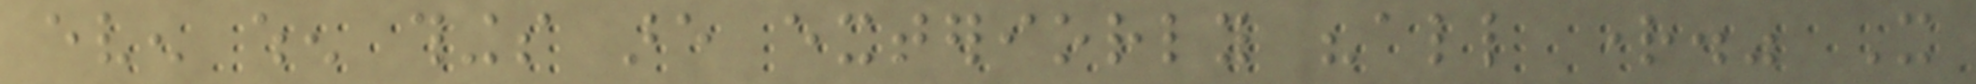even when things are exteriorly "all right." It
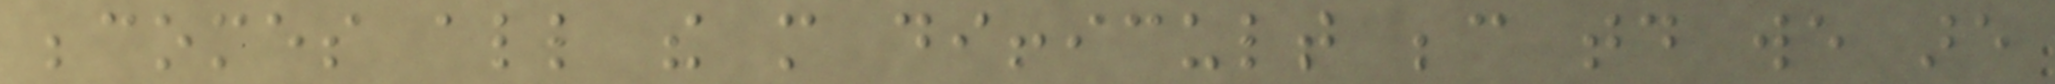becomes all the more difficult because today we are
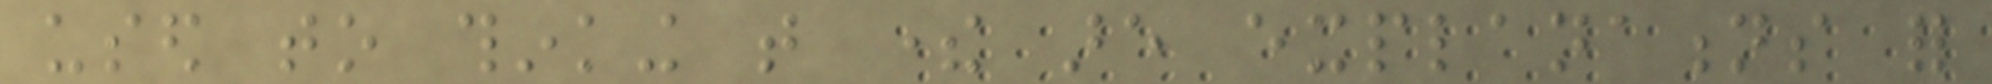used to thinking that there are explanations for
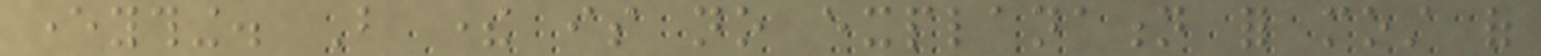everything. But there is no explanation for most of
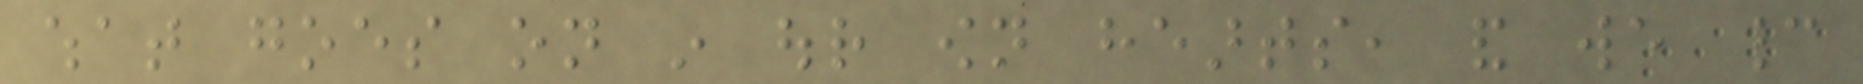what goes on in our own hearts, and we cannot
